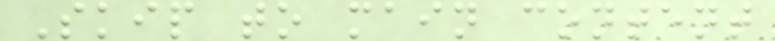Skip to main content
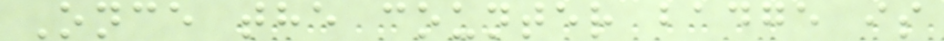Once the counter badge is
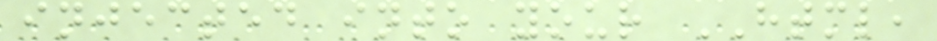injected into your HTML,
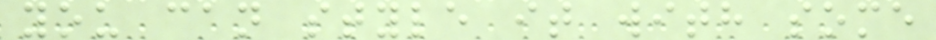you can style it with some
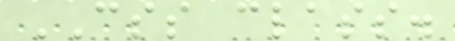CSS class.
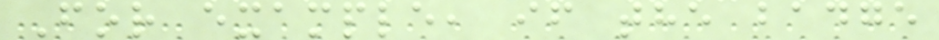For example, if the badge
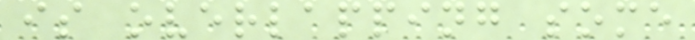is overlapping some
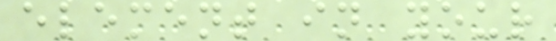element in your
